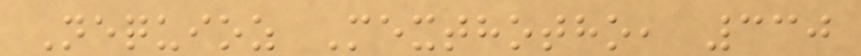Nequioz Mexthotho, 330
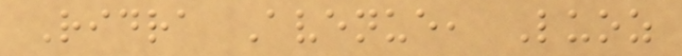Ridra Avenue, Luoz
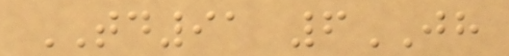TD91 6JH
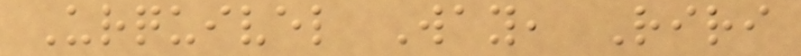Urquivel Way, Riri
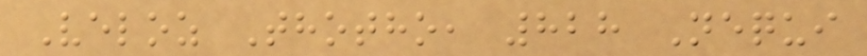Veloz Thotho, 828 Nequi
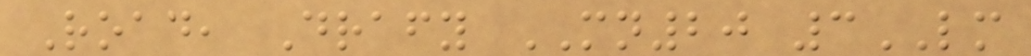Road, Drafy MN20 3LM
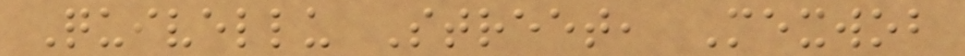Quivellu Street, Mexwob
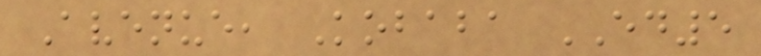Avenue, Kobaba ED5
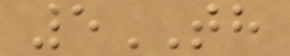5TH
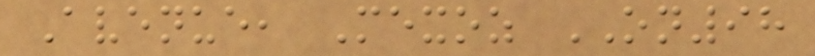Avenue, Mexoz ON98
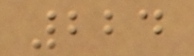224
